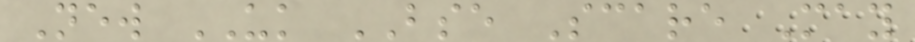New UK BSE Scare May
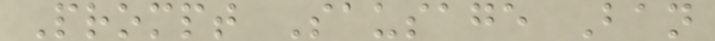Prompt Sausage Ban
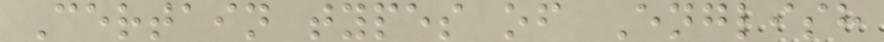Certain types of English
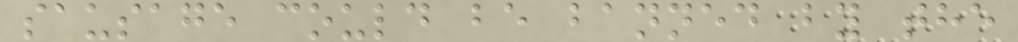sausage could be banned by the
